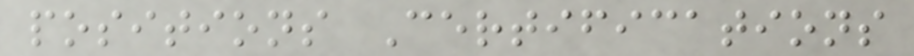positions Certifications
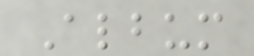Album
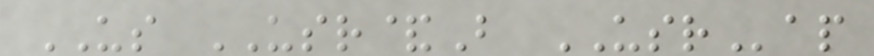US USR&B USRap
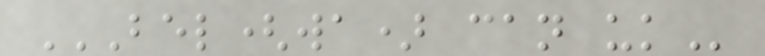BEL(WA) CAN UK
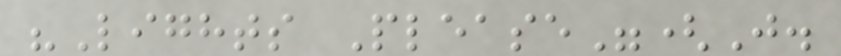"Lights Please"(J.
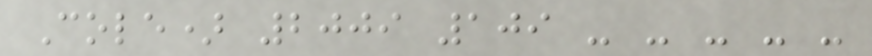Cole) 2009 109 - - - - -
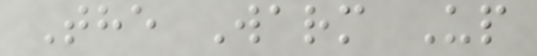The Warm Up
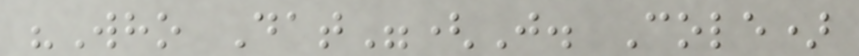"Who Dat"(J. Cole)
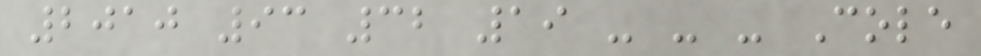2010 93 32 19 - - - Cole
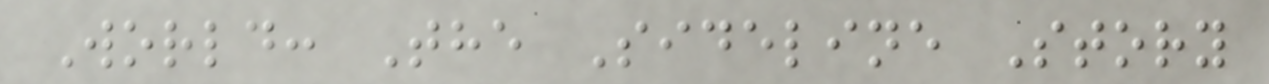World: The Sideline Story
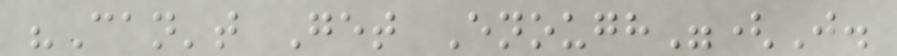"Can't Get Enough"(J.
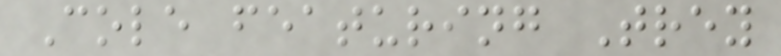Cole featuring Trey
